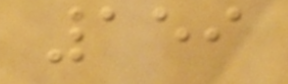159
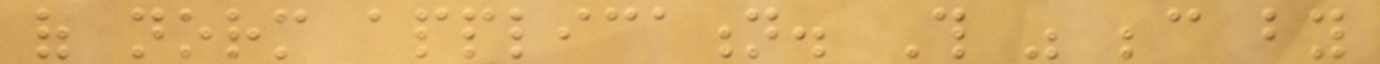of norm application. This was because by
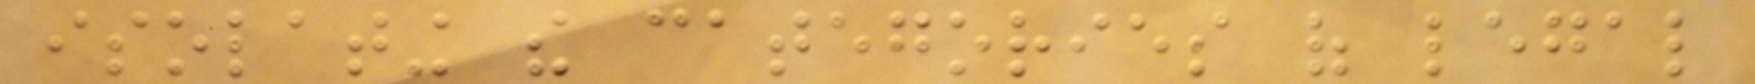isolating the categories of legal
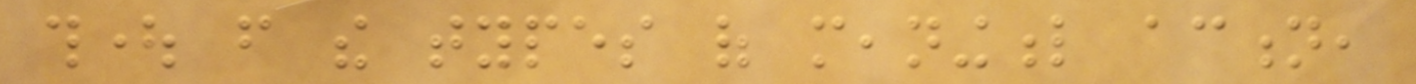thought from the types of meaningful action,
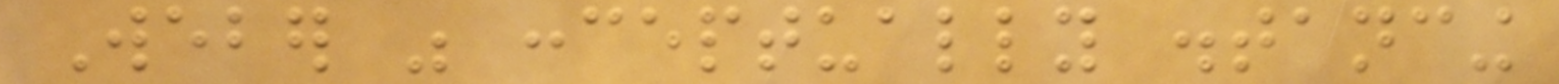Weber was conceptually distancing
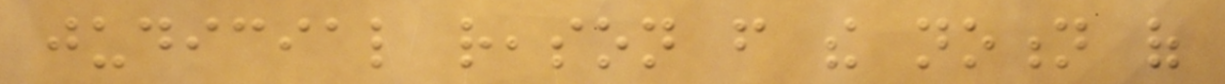judicial reason from the notion of
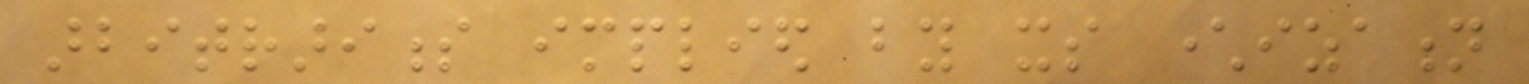arbitrariness implied by its characterization
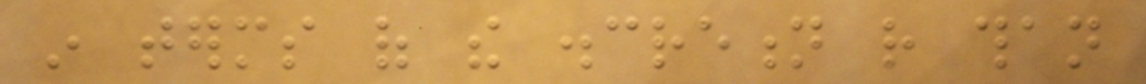in terms of the discretion rather than
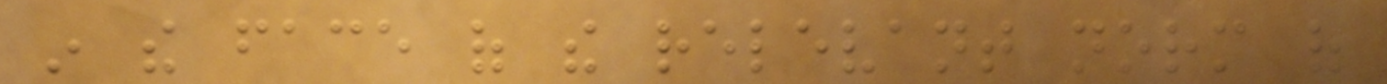in the face of the relevant norm of
